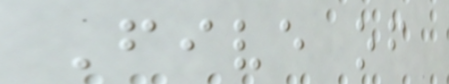Five of
